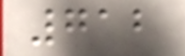712
